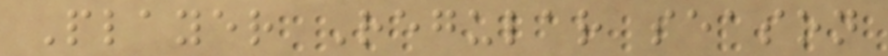Player Regular season
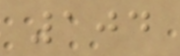104
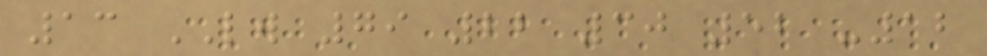13 LW 79 22 30 52 -12
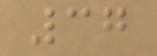37
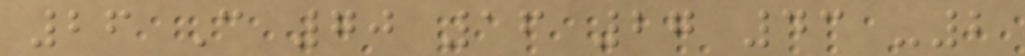26 C 70 16 27 43 -2
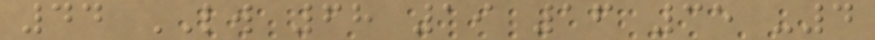44 LW 68 19 16 35 -4
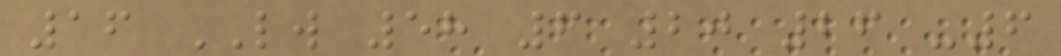16 LW 58 6 20 26 -6
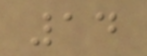14
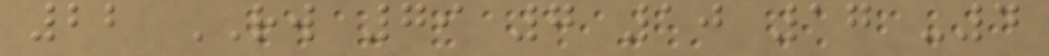22 RW 79 7 10 17 -4
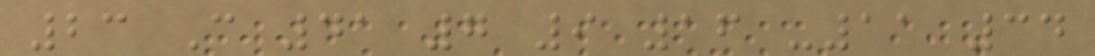23 C 41 7 9 16 -11 34
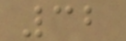32
